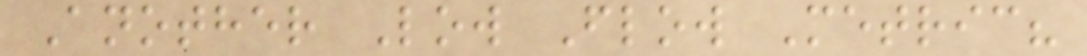Another Low Flow Metric?
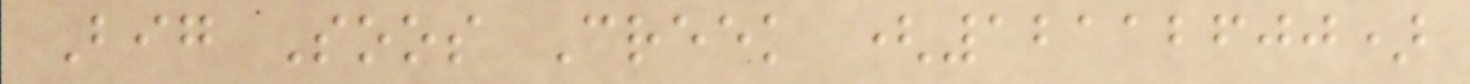Big Soos Creek (12112600)
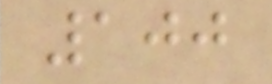100
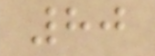80
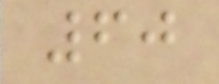60
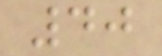40
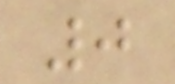0
